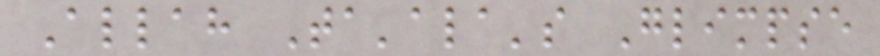Allah Ta'ala's Glimpse
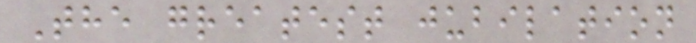The greatest jubilation
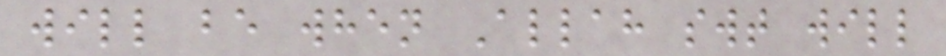will be when Allah swt will
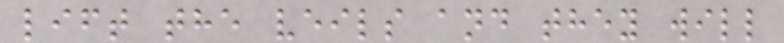lift the veils and they will
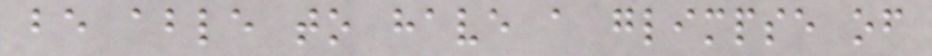be able to have a glimpse of
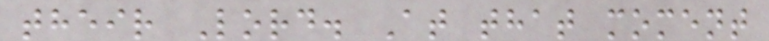their Lord. At that moment
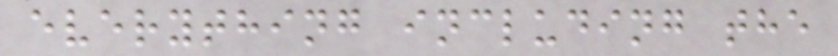everything including the
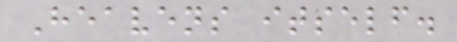Heavens itself.
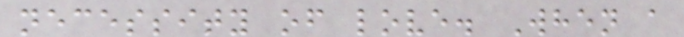necessity of love. When a
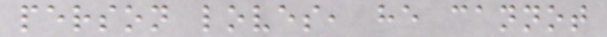person loves, he cannot
